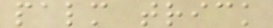palm trick
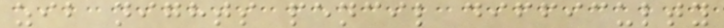zib nights pencil difficulty
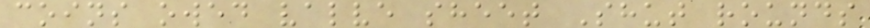coins owed valve sheet Shut rounds
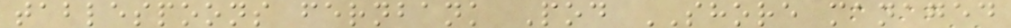tablespoons fernbank Pod SHORE managed
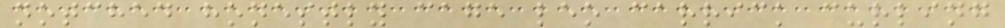notched honestly cage leo carrick curling
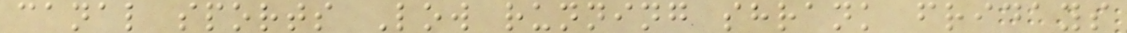canal sports Low running shrank fridays
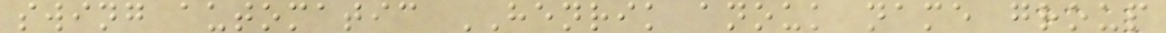swing automatic HENRIK anouk name group
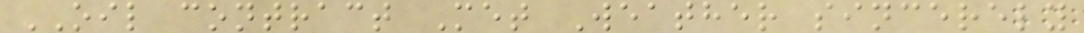OIL contract Met Weather sincerely
